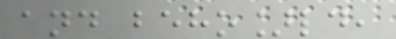and beho]ld,
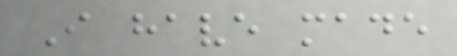I have made
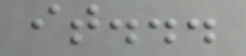it...
